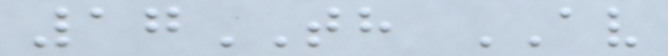17TH AV
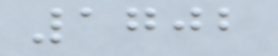1702
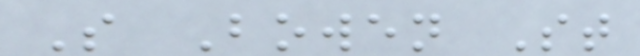S Bowen St
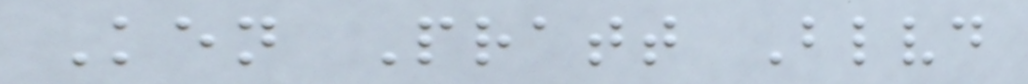Ken Pratt Blvd
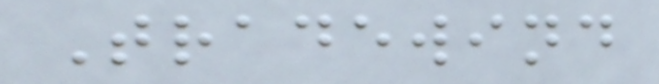Tradewind
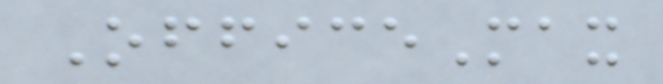OfficeMax
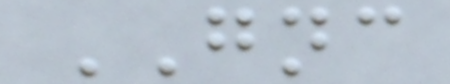GNC
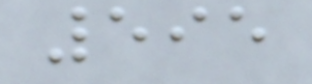595
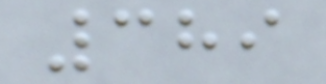389
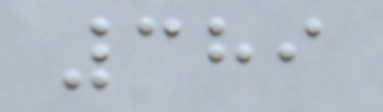389
